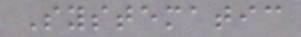Systematic
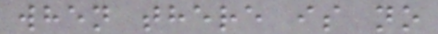when there is no
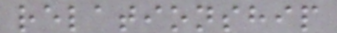relationship
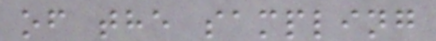of the sampling
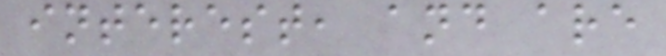interest, and are
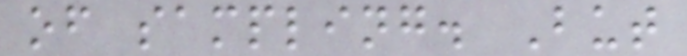of sampling. But
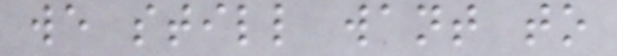we still want to
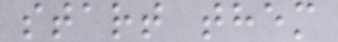start them
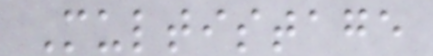Multistage
